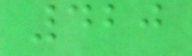420
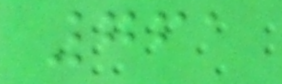761
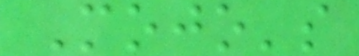Mojo's
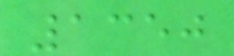1350
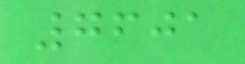7601
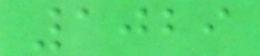1029
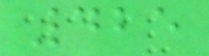425
